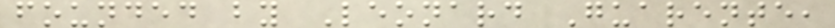founded by Leonard Guarente,
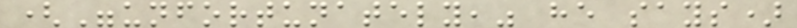("unfortunately," he says)
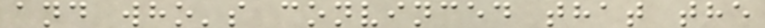and who's convinced that the
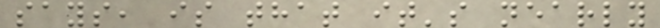says, is that it's nearly
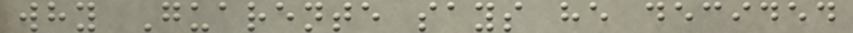why Guarente says he decided
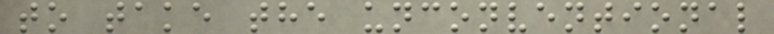to take the unconventional
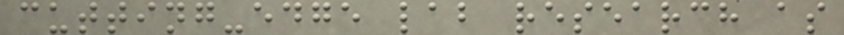cutting-edge lab research as
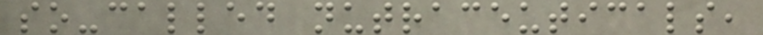so-called nutraceuticals,
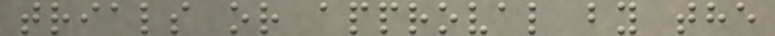trials or approval by the
